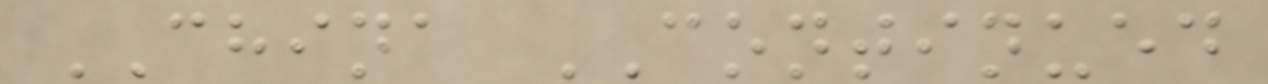CHINA CONTINUED
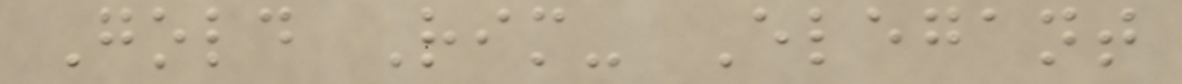Gold Rim- Elegant
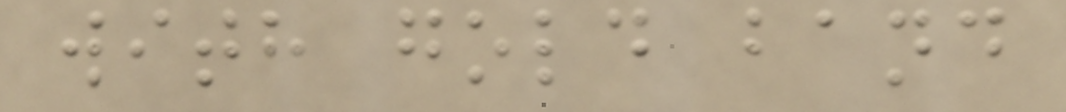with gold band
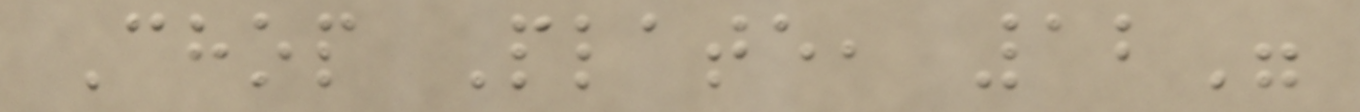Chop Plate, 12"
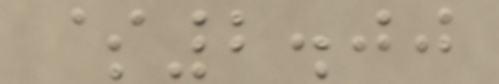$2.00
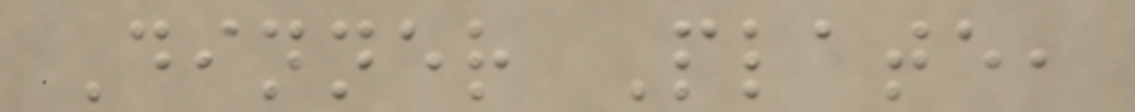Dinner Plate,
